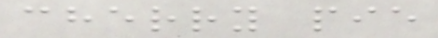cherry pie
